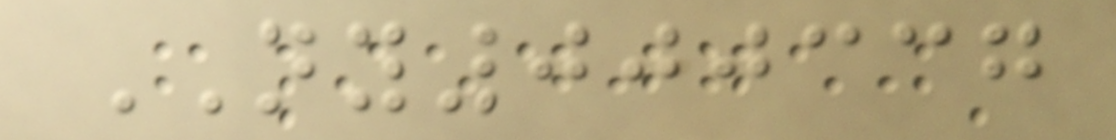NY000337
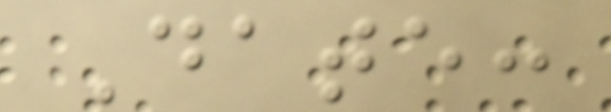Date:
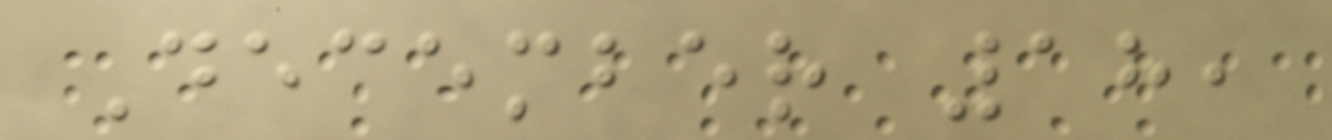December 18,
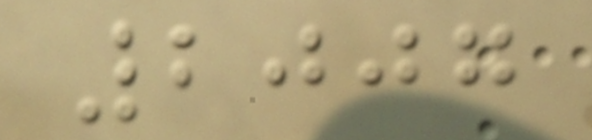2007
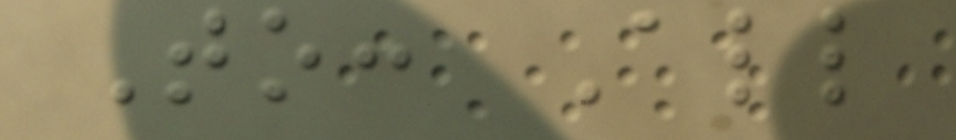To: All
